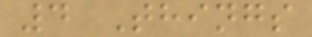4 Things
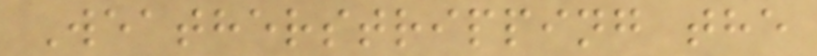Weatherstripping the
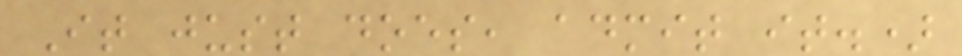It just does, admit it.)
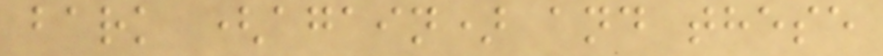bark (again) and these
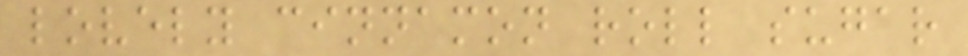lovely cinnamon roll sugar
